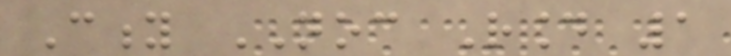City NOC Round 1
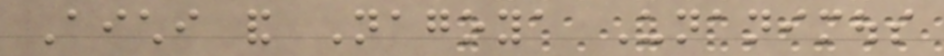Aichi and Nagoya Unanimous
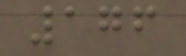176
